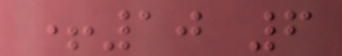+10 6
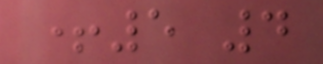+5 4
